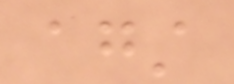against
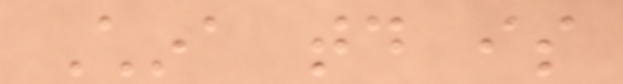China today is
